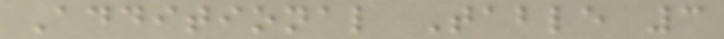Additional Table 3
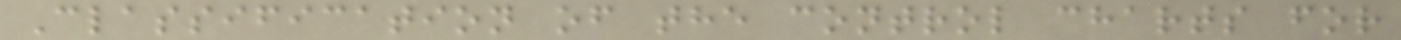Classification of the control charts for
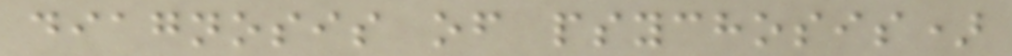diagnosis of psychosis)
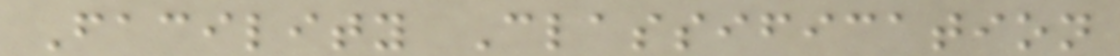Facility Classification
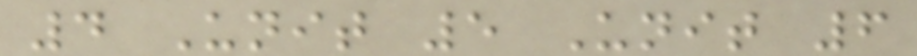4 Unit 5 Unit 6
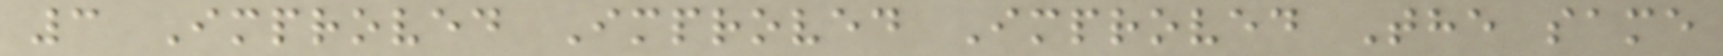3 Improved Improved Improved The same
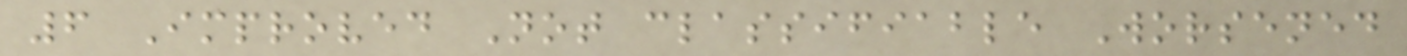6 Improved Not classifiable Worsened
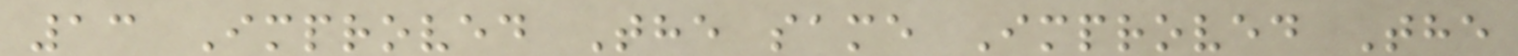13 Improved The same Improved The
